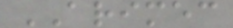ARIMEC
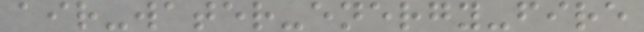air-water-energy-fire
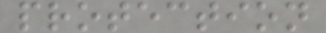protection
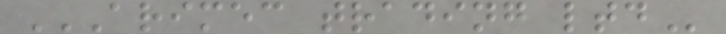ARIMEC TRADING LTD
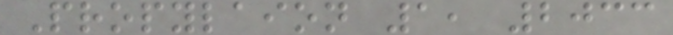Propylaion 1, 2033
